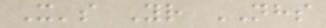It's Your NHS
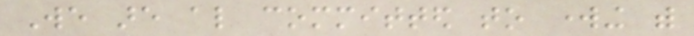We are also committed to working with
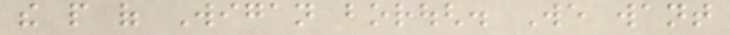the people of Wigan borough. We want
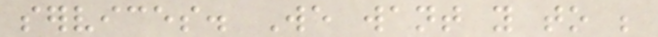services. We want you to be
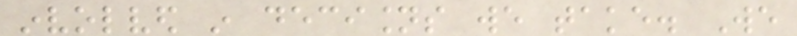involved in decisions we take. We
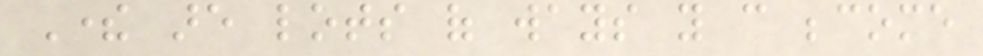There are lots of ways you can become
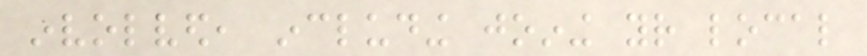involved, including joining your local
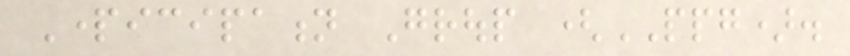Participation Group (PPG).
